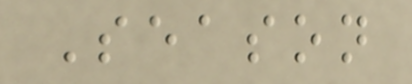Season
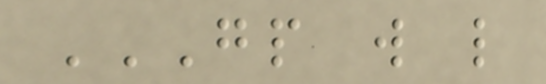GP W L
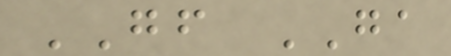GF GA
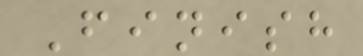Finish
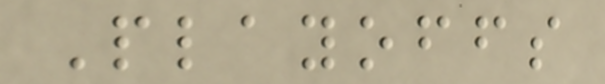Playoffs
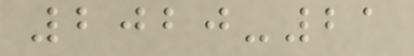2020-21
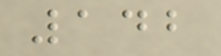142
